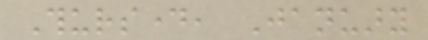Thursday, January
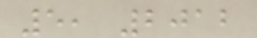5, 2012
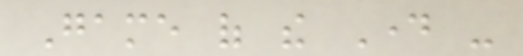Game of the Day -
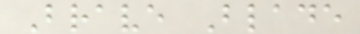Brave Blade
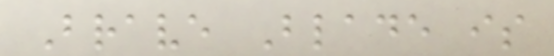Brave Blade is
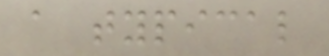a typical
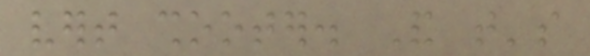vert shooter. And that's
